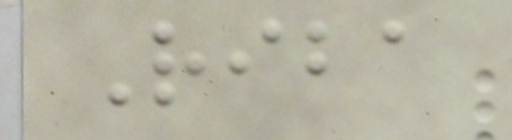Riba
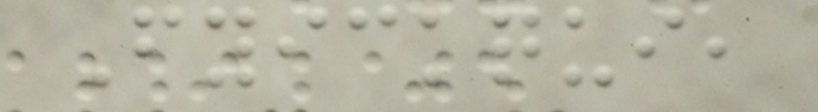Fyickqui,
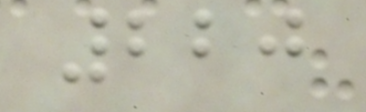220
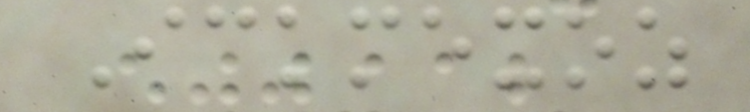Ickmexoz
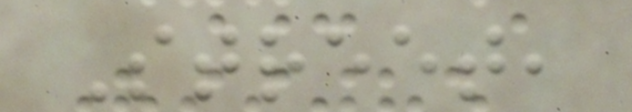Street,
